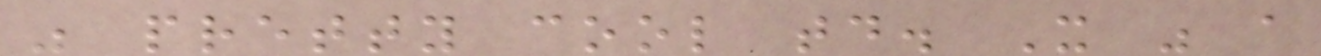was pretty cool today. It was a
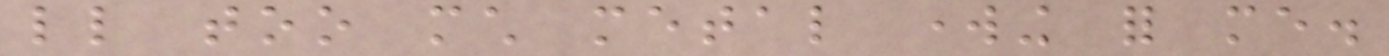little too much metal working for me.
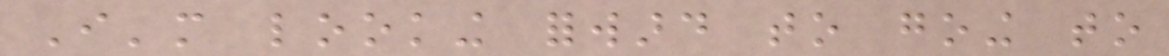I'm looking forward to going to
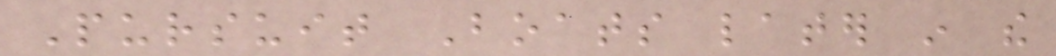Pursuit Boats later in the
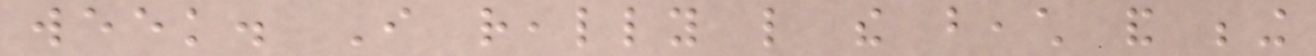week. I really like the beach and being
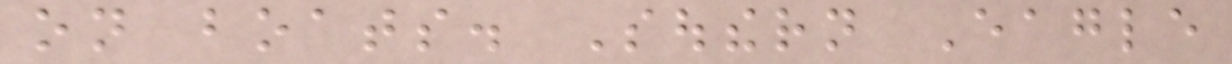on boats. Southern Eagle
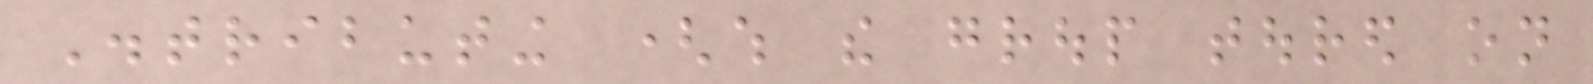Distributing (which the group toured on
